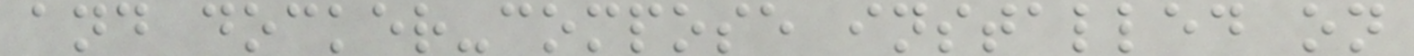and docker-compose installed on
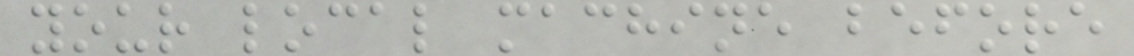your local machine before
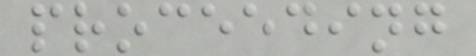proceeding
